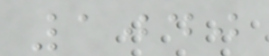1040
